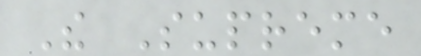The Supreme
